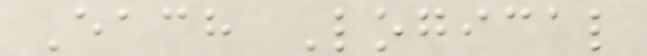Each Logical
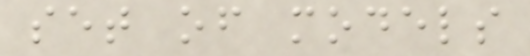set of models
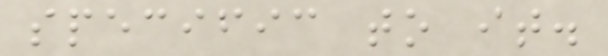specific to it.
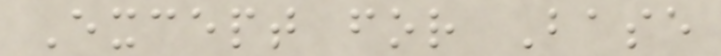Except for Base
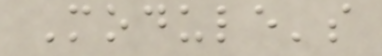Module's
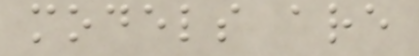models are
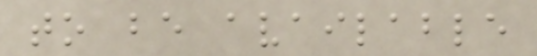to be available
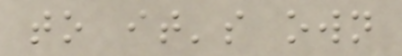to it's own
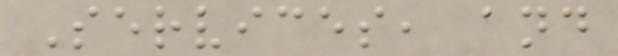Services, and
